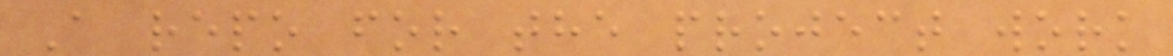A repo for the project work
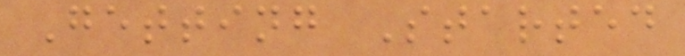Getting Started
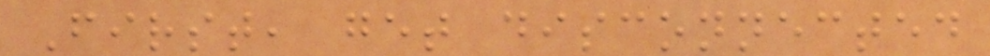First, get disconnected
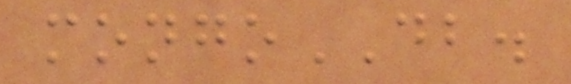mongoDB.
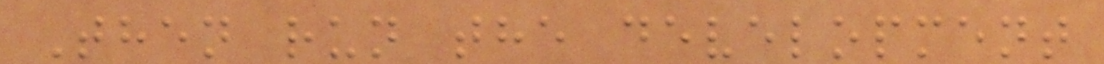Then run the development
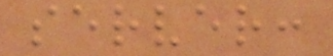server:
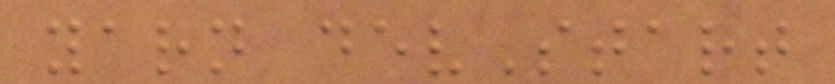yarn devStart
